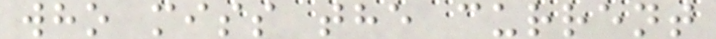who miss the current
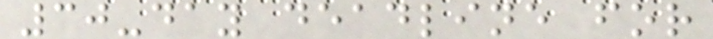30-day deadline for
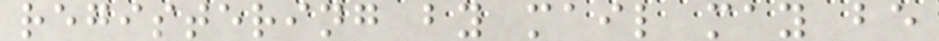registering by mail may be
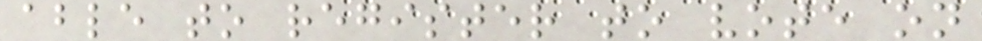able to register to vote on
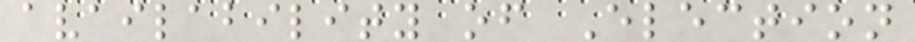availability of Election
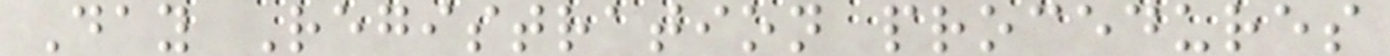Day Registration procedures
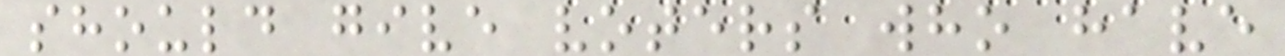should give voters who have
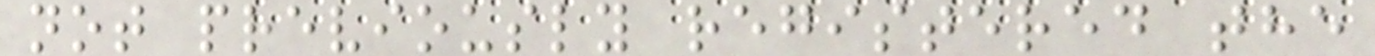not previously registered the
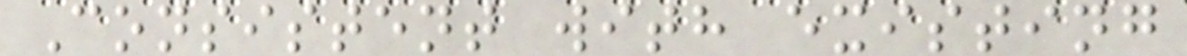Consistent with existing
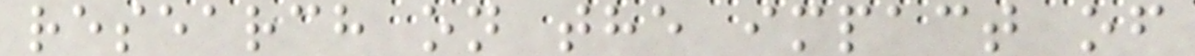research on the impact of
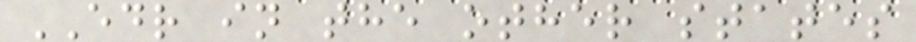EDR in the other states
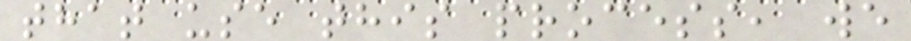that use this process, we
